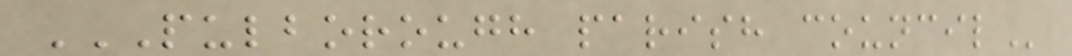PULBOROUGH PARISH COUNCIL
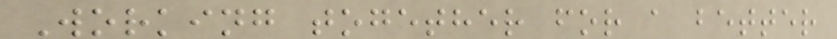Working together for a better
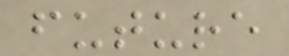future
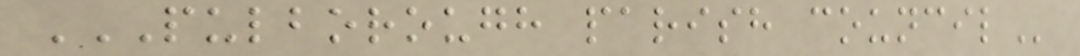PULBOROUGH PARISH COUNCIL
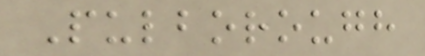Pulborough
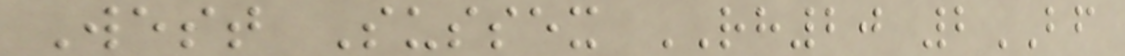West Sussex RH20 2BF
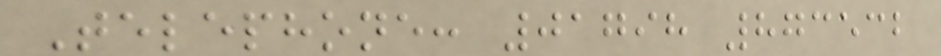Telephone: 01798 873532
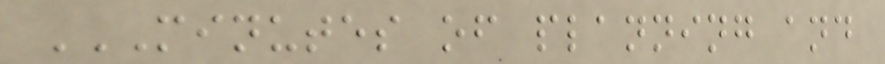MINUTES OF PLANNING AND
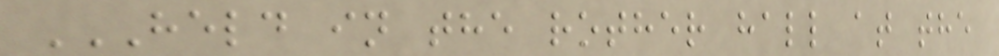HELD IN THE ROTHER HALL AT THE
